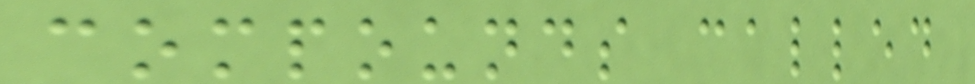compounds called
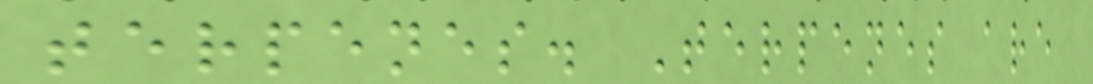terpenes. Terpenes are
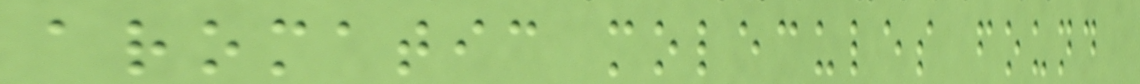aromatic molecules found
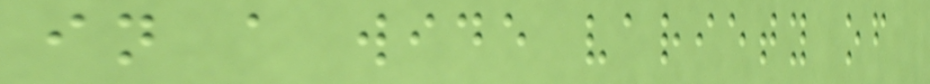in a wide variety of
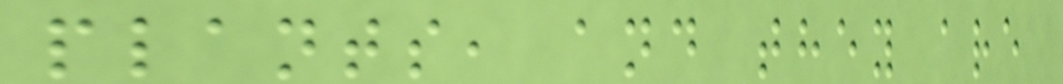plants, and they are
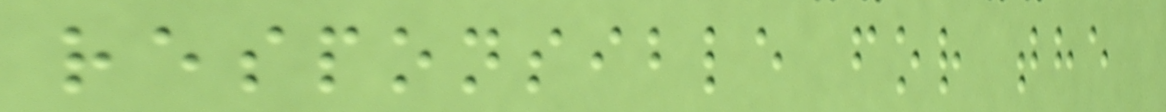responsible for the
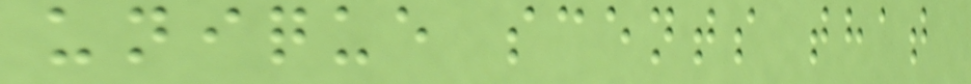unique scents that
